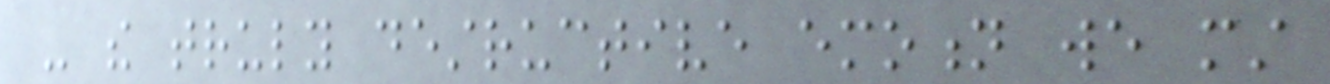- the truly destructive emotion we must
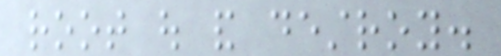root out and destroy.
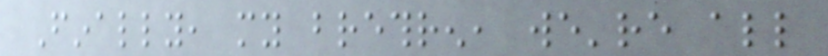Finally, my brethren, we're all
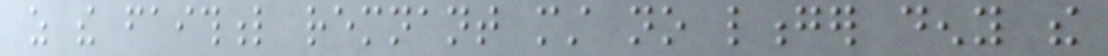as the faithful remnant must no longer deny the
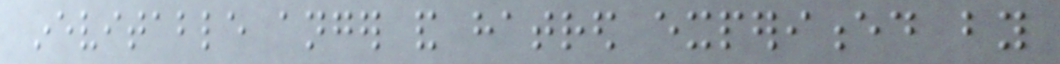inevitable anger and hatred experienced by
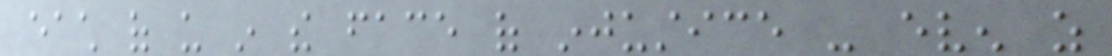each of us in the face of injustice - even as
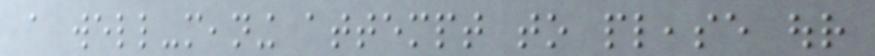a well-meaning attempt to please our
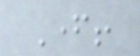Father!
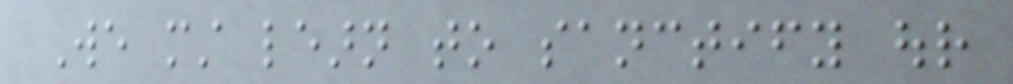We must learn to sanctify our
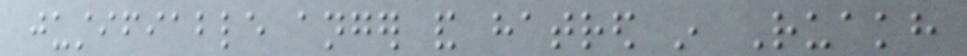justifiable anger and hatred in Ruakh
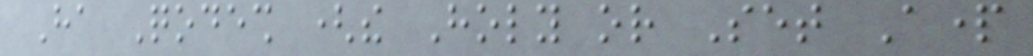Ha Qodesh (the Holy or Set Apart
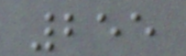255
